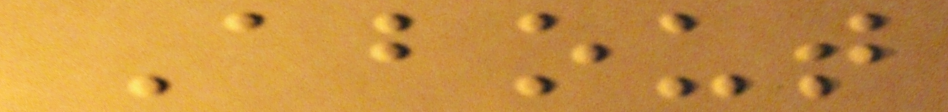About
